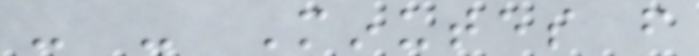- - Minutes from
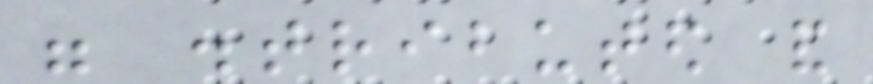were distributed and
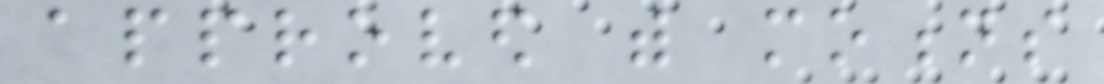approved with motions
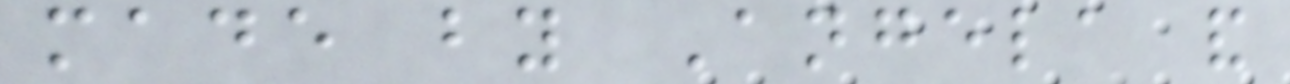made by Angela and
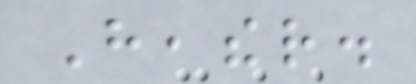Heather.
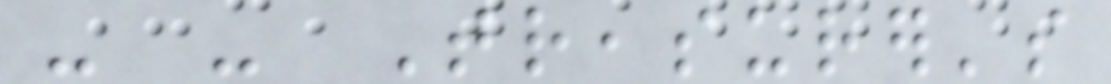- - Treasurer's
